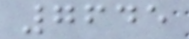7645
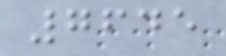7645
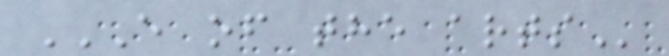E OF THE ARTS
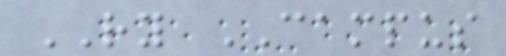RY CAMPUS
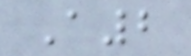A2
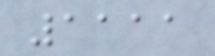1111
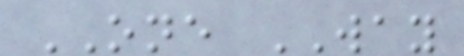ONE WAY
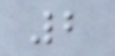2
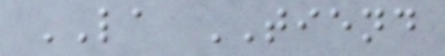LA TIEND
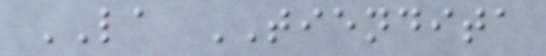LA TIENDITA
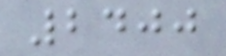2400
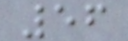56
